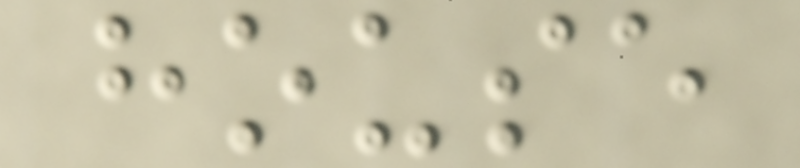house
